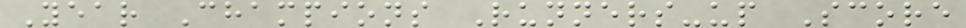Year Champions Runners-up Score
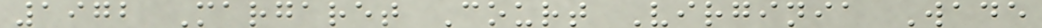1972 Margaret Court Virginia Wade
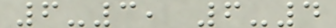6-3, 6-4
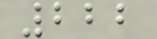222
